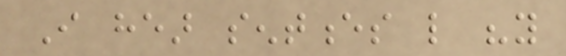I hear sentences like "you
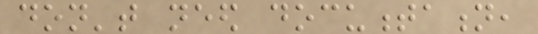don't need documentation,
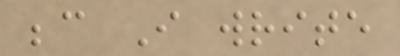because I write
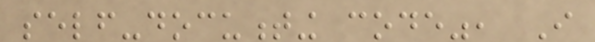self-documenting code", I
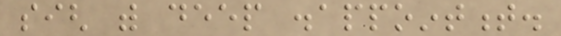sigh with deep disappointment.
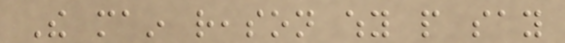The main reason why people say
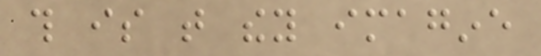this is that they imagine
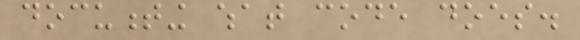documenting what code does.
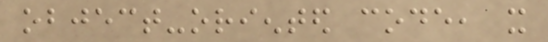object-oriented code, it
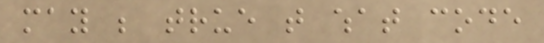may be true that what code
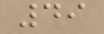49
